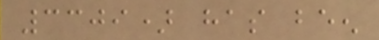3309) has been
